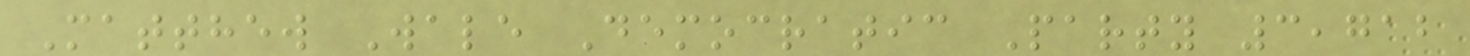Matthew Wale Democratic Party 3,712
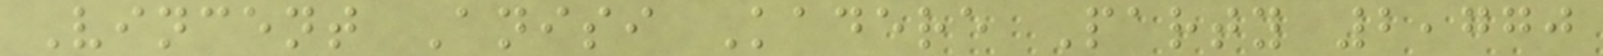Vincent Anisi Kadere Party 2,770
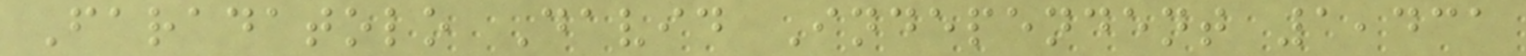Faradatolo David Independent 1,431
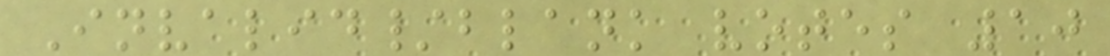Invalid/blank votes 10
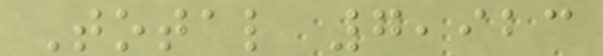Total 7,923
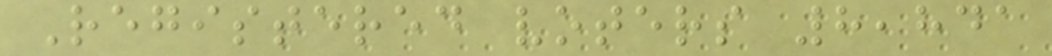Registered voters 8,841
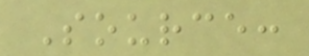Source:
